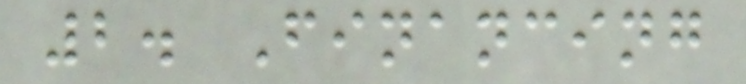2. Financing
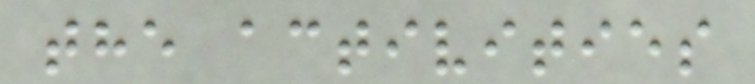the activities
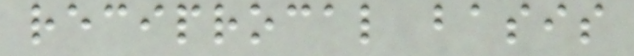reciprocal basis
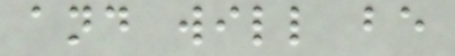and will be
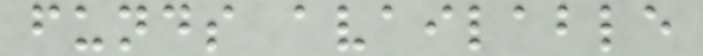funds available
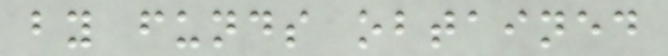by funds obtained
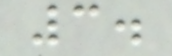3.
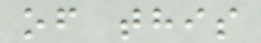of this
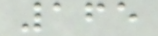165
